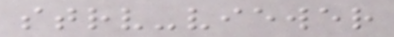strv-viewer
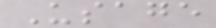Usage
